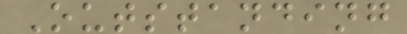Outstanding
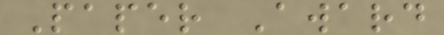Paper Award
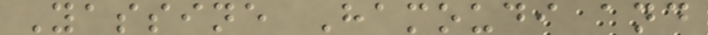Yassine Hamoudi and
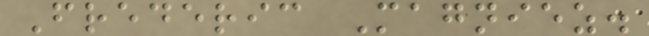Frederic Magniez.
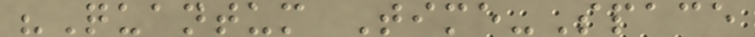"Quantum Time-Space
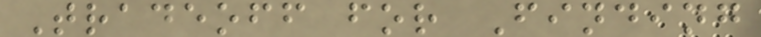Tradeoff for Finding
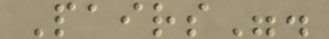Pairs".
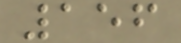156
